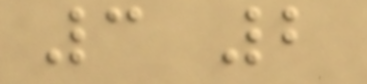3 2
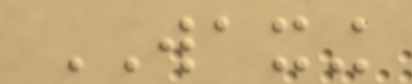WAXING
